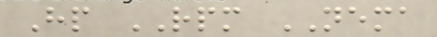Hp RPM NEMA
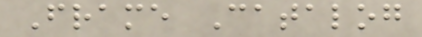Frame Catalog
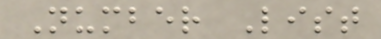Number List
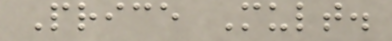Price Mult.
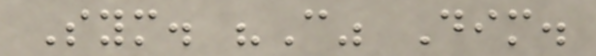Sym. "C" Dim.
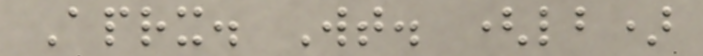Aprx. Wt. (lb)
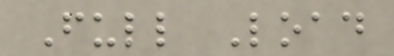Full Load
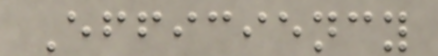Efficiency
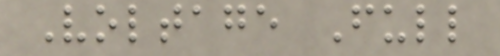Voltage Full
